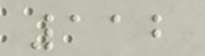112
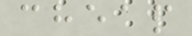cheap
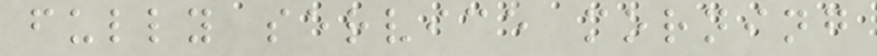fully service morning
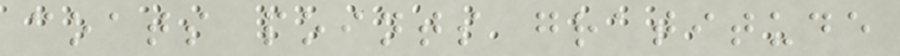coats points gratitude
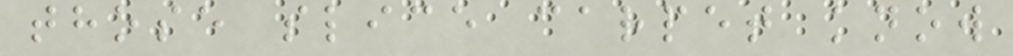those slice carpet know
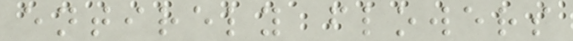entirely flowers
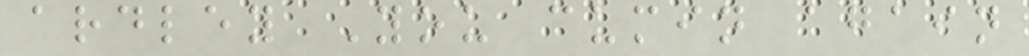ardley You cumin again
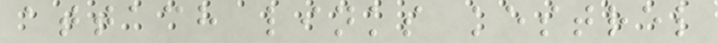attach links kestrel
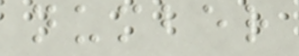number
